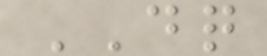DQ
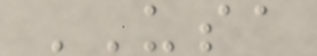USA
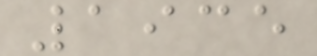1935
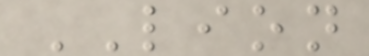LION
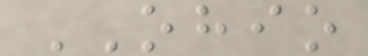OHIO
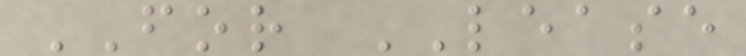FOR LEASE
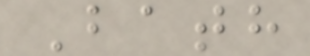Bath
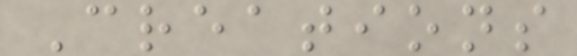Creations
